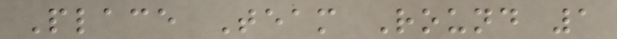Place Team Round 1
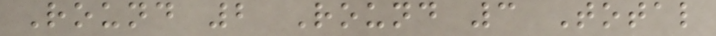Round 2 Round 3 Total
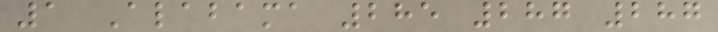1 Alabama 285 287 287
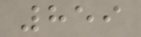859
